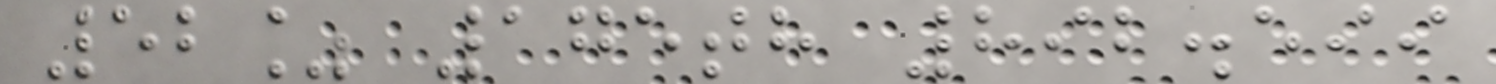52% 175th 892.599
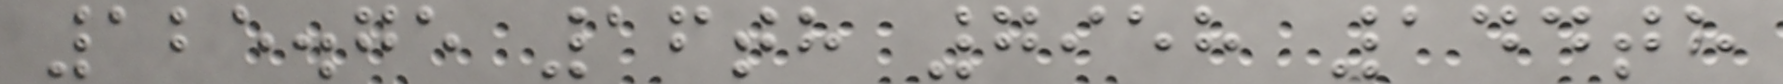125.75 16th 7958 144th
